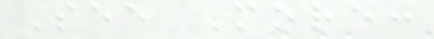See More:
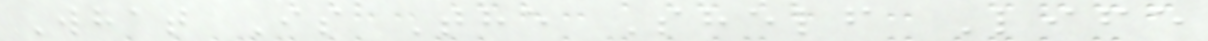What Is The Shelf Life
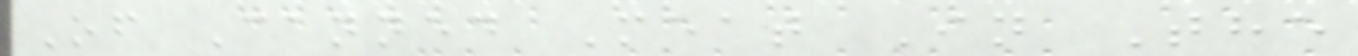Of Canned Meat In The
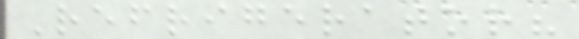Refrigerator?
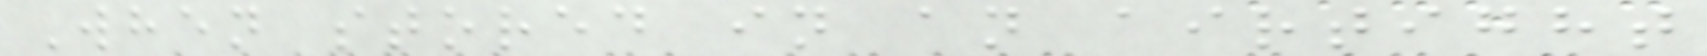When stored in an airtight
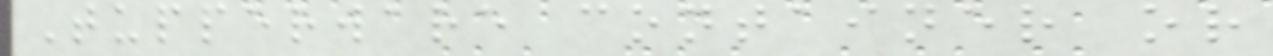Tupperware container or
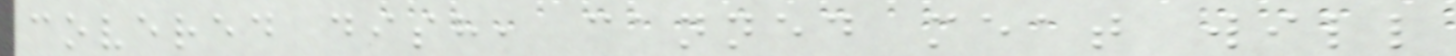covered dish, canned meat will
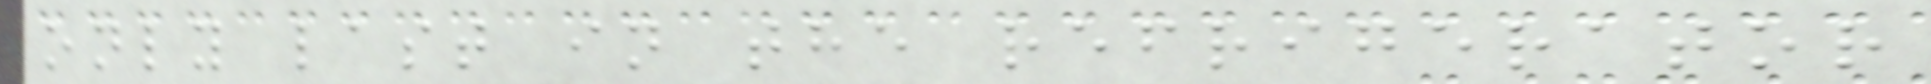only last in the refrigerator
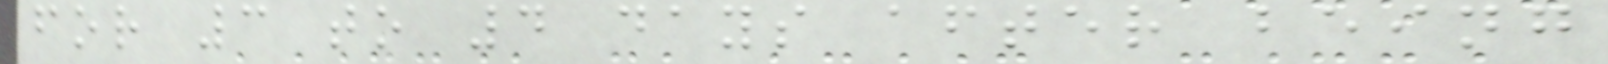for 3 to 4 days after being
